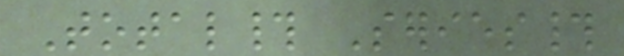Total# Series#
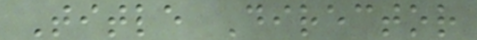Title Director
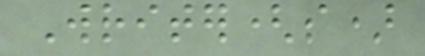Writer(s)
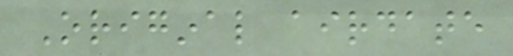Original airdate
